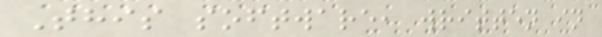This software, written in
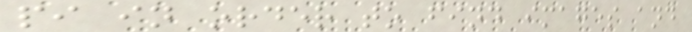pi in order to find images and
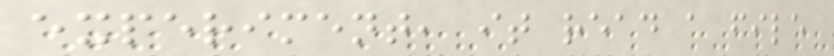experiment, it read a file
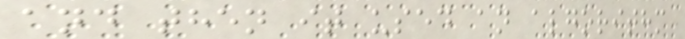and then it used an algorithm
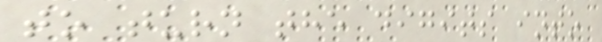to turn the digits into
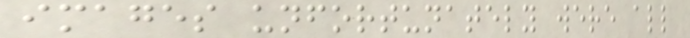images unfortunately were all
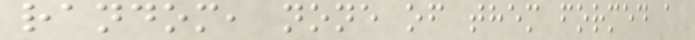random, none of them formed a
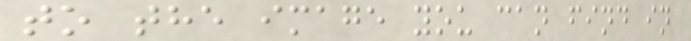to the image you can find in
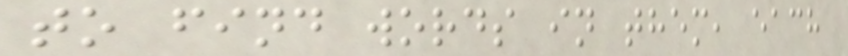to find words in them, each
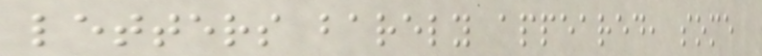letters barely appeared, some
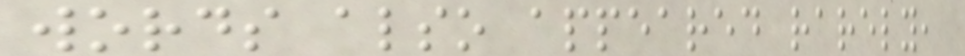words also appeared rarely,
